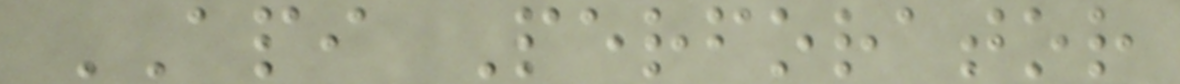API Perforator
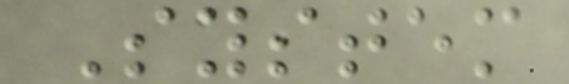System
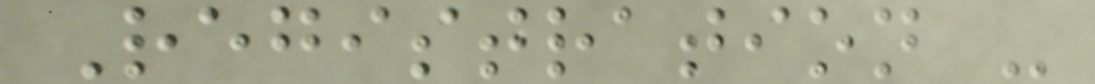Registration -
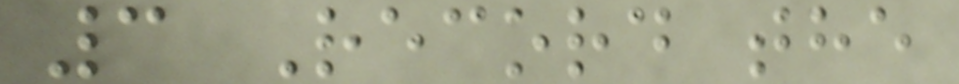3 Record the
